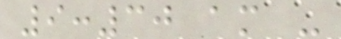9:30 am -
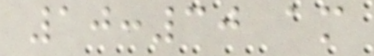10:30 am
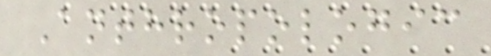Anthropologic
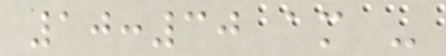10:30 am -
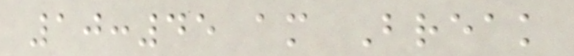10:45 am Break
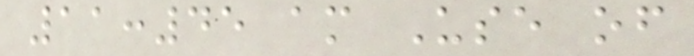11:45 am Use of
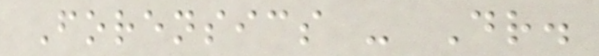Forensics - Dr.
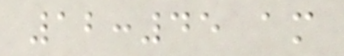12:45 am
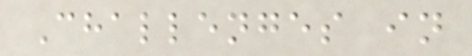Challenges in
